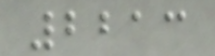2213
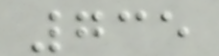735
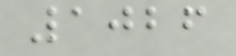1026
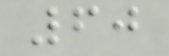60
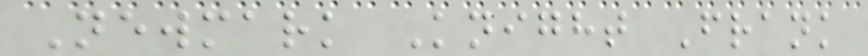Newmark Knight Frank
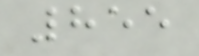855
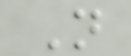N
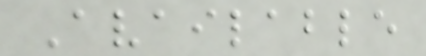Available
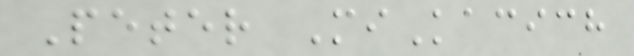Peter MiKacich
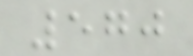570
